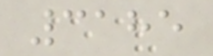3185
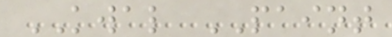KWAL PAINT
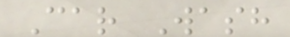Car Wash
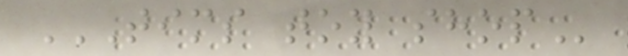TIMS TOY SHOP
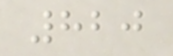820
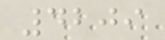4209
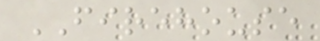FIREHOUSE
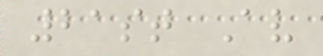21st Av
